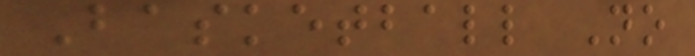Basketball No
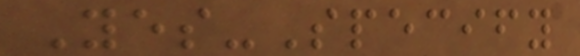Yes-Specify
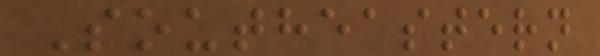Southeastern
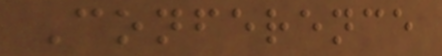Conference
